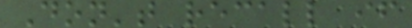Don't recall if
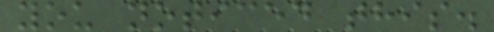you noticed this.
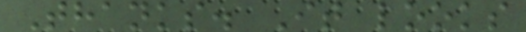Thanks. It looks
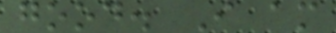good. I am
